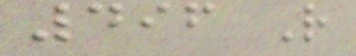496 R
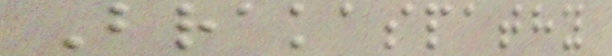Brakaspathy
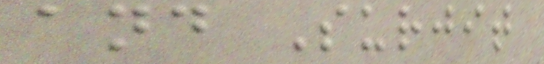and Surjit
